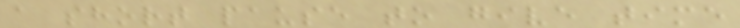a short pause to give time
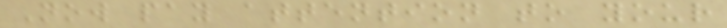Now pay attention to your
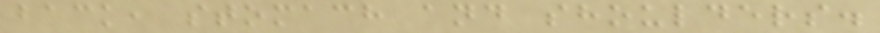back, stomach and shoulders.
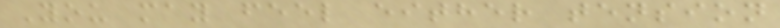You may feel either tension
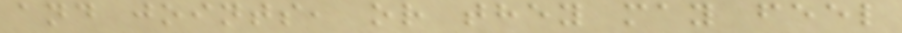and joints, or they may feel
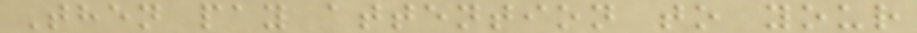Then pay attention to your
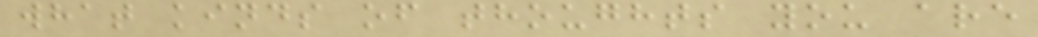what kinds of thoughts you are
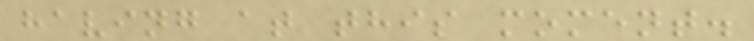having at this moment.
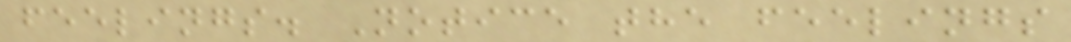feelings. Notice the feelings
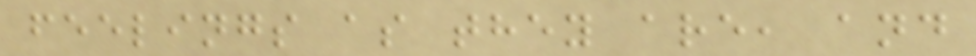feelings as they are, and
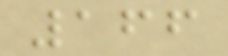166
